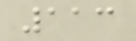113
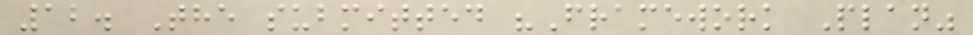12. The submitted "Framework Plan"
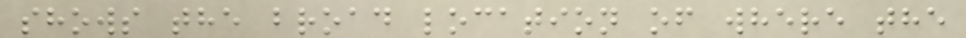shows the broad location of where the
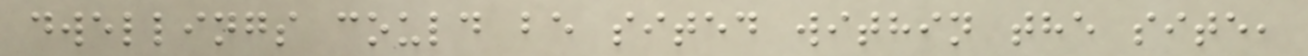dwellings could be sited within the site,
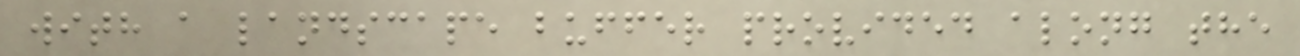with a landscape buffer provided along the
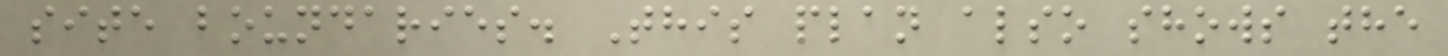site boundaries. This plan also shows the
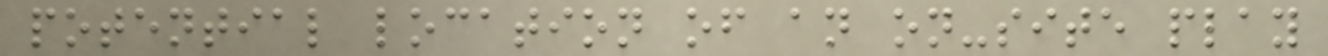potential location of an on-site play
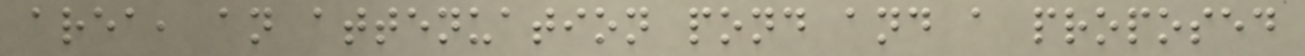area, an attenuation pond and a proposed
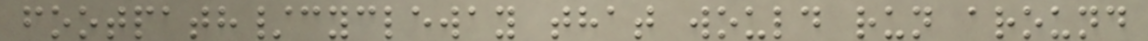footpath/cycleway that would run around
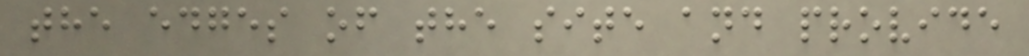the edges of the site and provide
